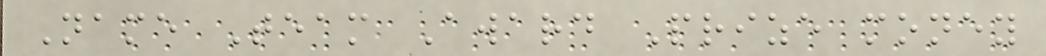Name Team Award Prize money
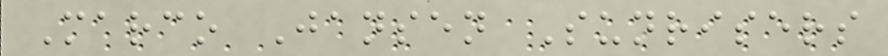Marco Jansen Sunrisers
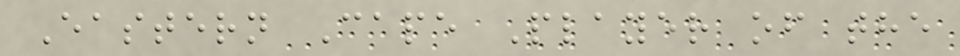Eastern Cape Player of the
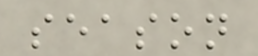season
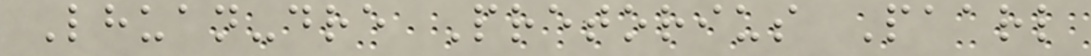Lhuan-dre Pretorius Paarl
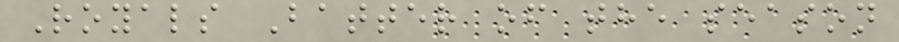Royals Batter of the season
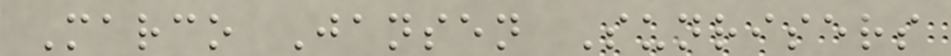Marco Jansen Sunrisers
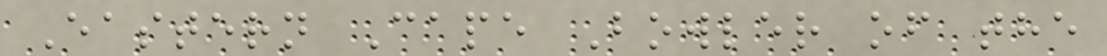Eastern Cape Bowler of the
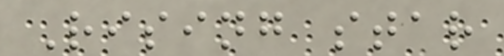Rising star
